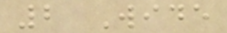2 Wide
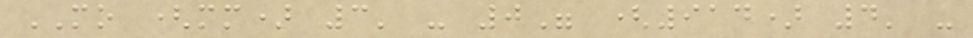MO (mm) 3' - 0" (914) 4' -
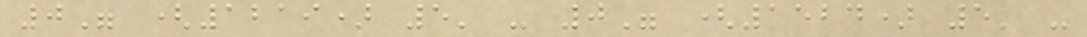0" (1219) 5' - 0" (1524) 5' -
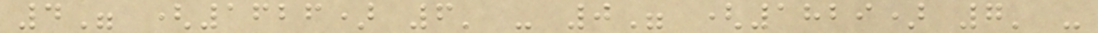4" (1626) 6' - 0" (1829) 7' -
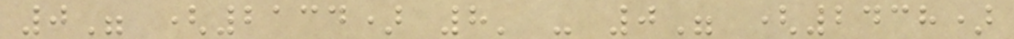0" (2134) 8' - 0" (2438)
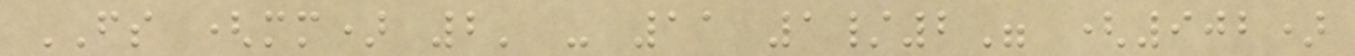FS (mm) 2' - 11 1/2" (902)
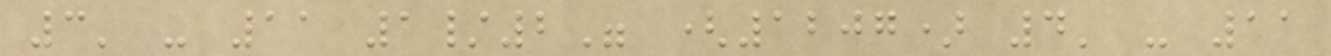3' - 11 1/2" (1207) 4' - 11
